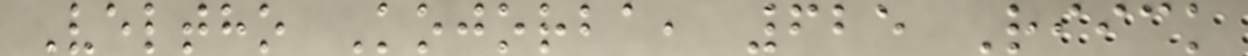Veltho Kojorba, 625 Riick
